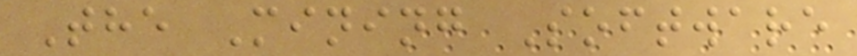The Mining Software
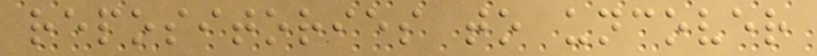repositories to uncover
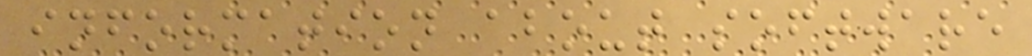information about software
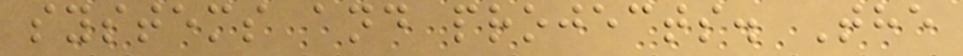systems and projects. The
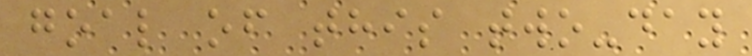goal of this two-day
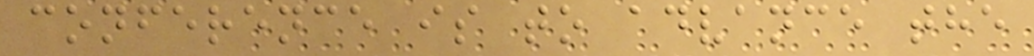conference is to advance the
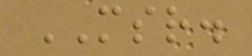MSR.
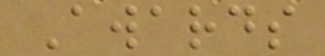Awards
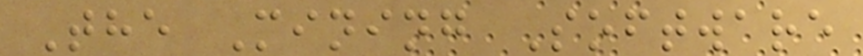The Mining Software
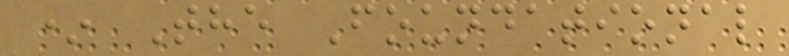* The Foundational
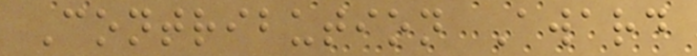Contribution Award
